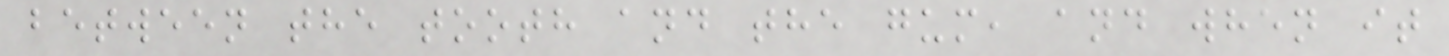between the tooth and the gum, and when it
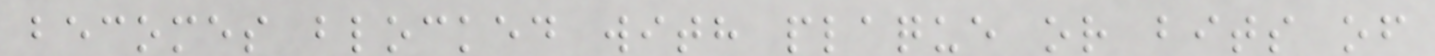becomes blocked with plaque or bits of
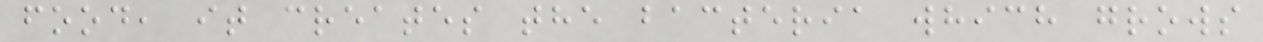food, it creates the bacteria which grows
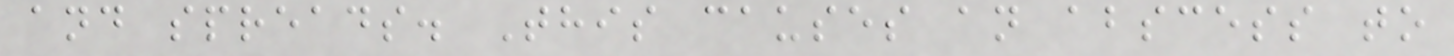and spreads. This causes an abscess to
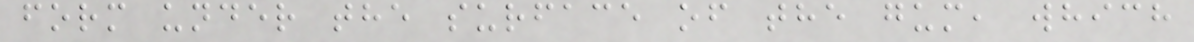form under the surface of the gum, which
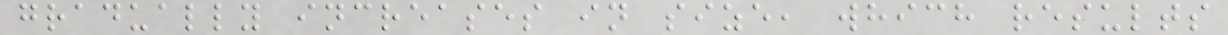gradually increases in size, which results
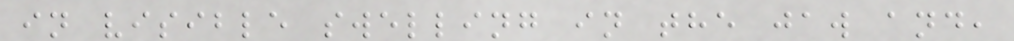in visible swelling in the jaw and,
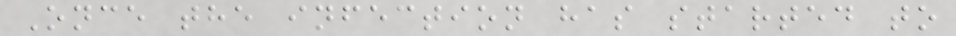Once the infection has started to
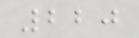220
